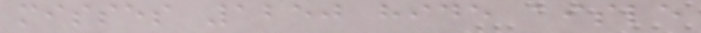misses 1250 hide aisle
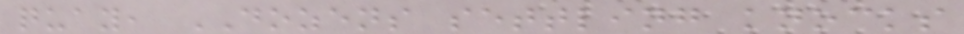quay, DOZENS settling knocks
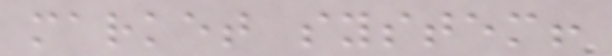market system!
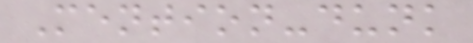Mention-dunk
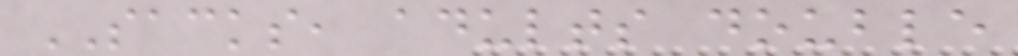SACKS, adults double
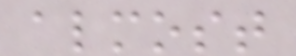almost
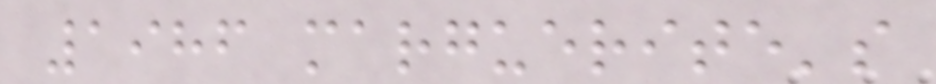1986 marguerite's
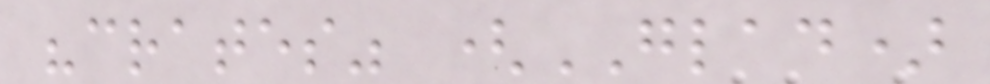"crates" (GLAD)
